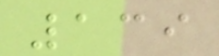139
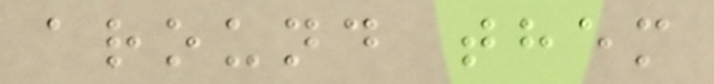around them
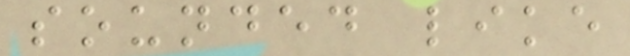sounded like
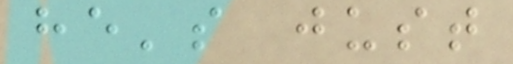he's just
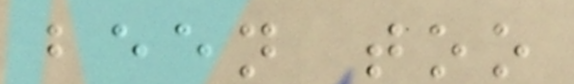been too
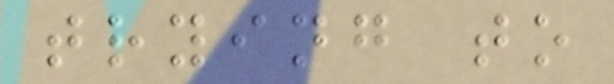trying to
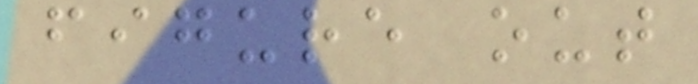figure out
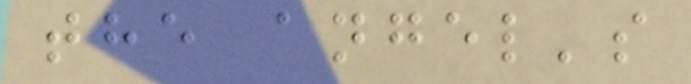the angel's
